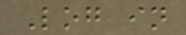Log in
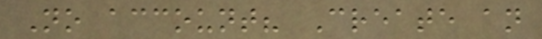No account? Create an
